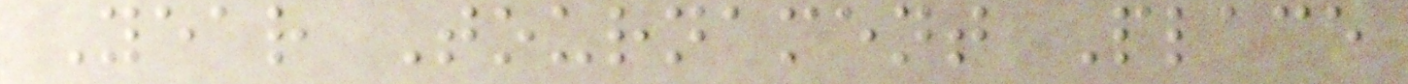Year Tournament Place
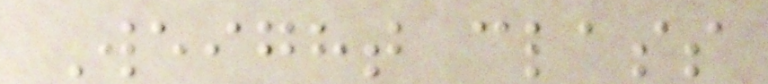Weight class
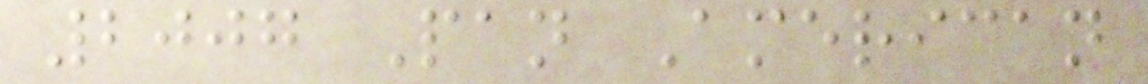2007 Pan American
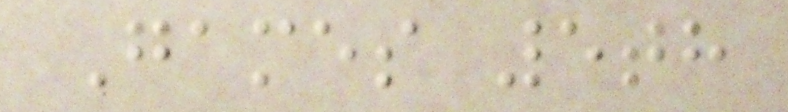Games 5th
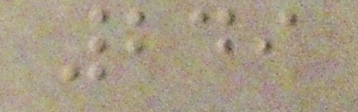249
